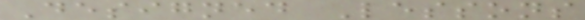Designed Lessons
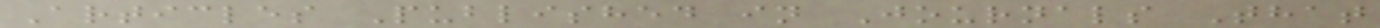Articles Published in Journals That
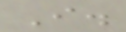I.
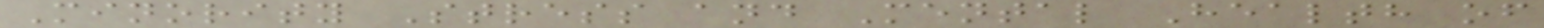Minority Stress and Mental Health of
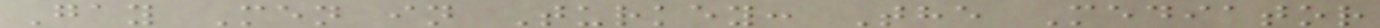Gay Men in Turkey: The Mediator
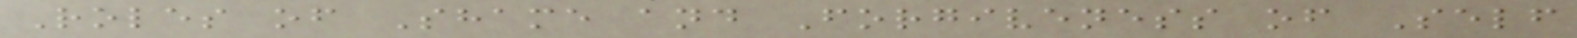Roles of Shame and Forgiveness of Self
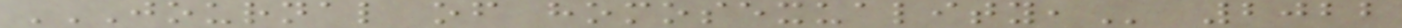JOURNAL OF HOMOSEXUALITY, 2022
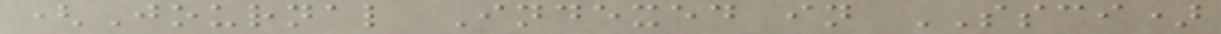(Journal Indexed in SSCI)
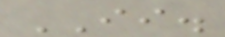II.
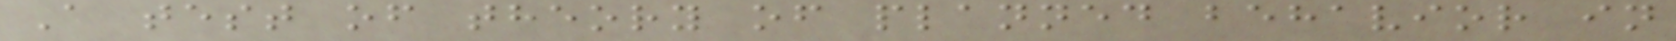A test of theory of planned behavior in
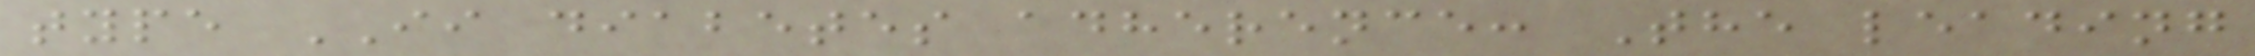type II diabetes adherence: The leading
